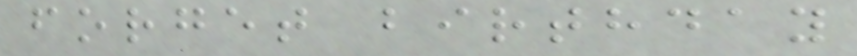forget birthday
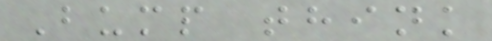Bump think
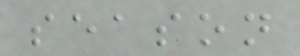season
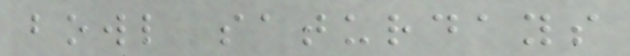bowl saturdays
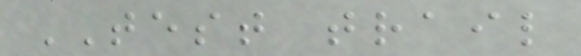TEST trail
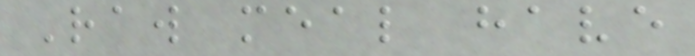Raw meal have
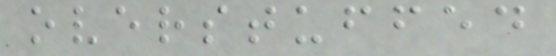overstuffed
